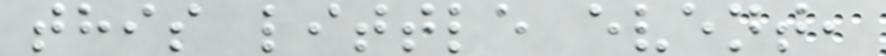this little event,
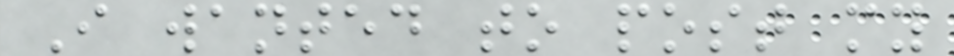I wanted to post my
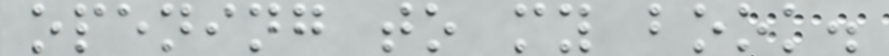opening to my book.
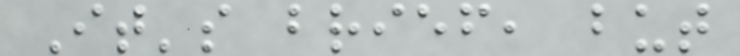It's brief, but
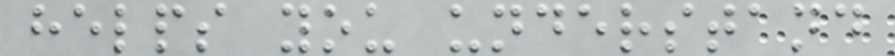helps you understand
